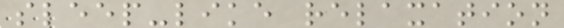sleep-like relaxation
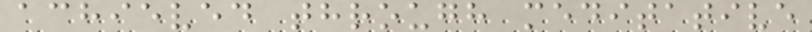achieved through meditative
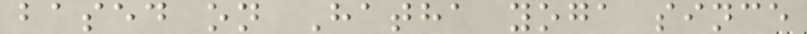based on Hatha yoga since
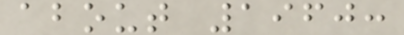about 1960:
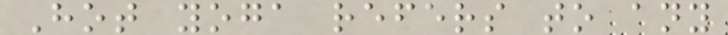Hot yoga refers to any
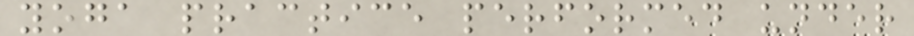yoga practice performed under
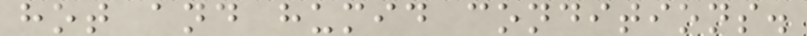hot and humid conditions.
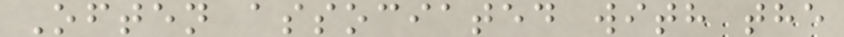Often associated with the
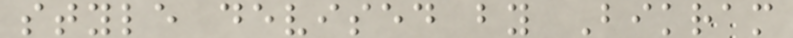style devised by Bikram
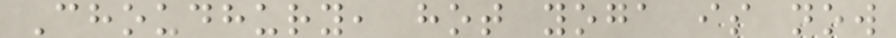Choudhury, hot yoga is now
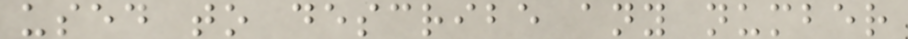used to describe any number
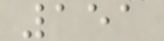151
